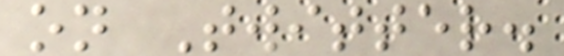on Twitter.
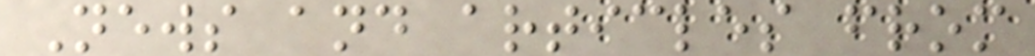News and articles from
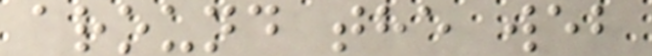around the web
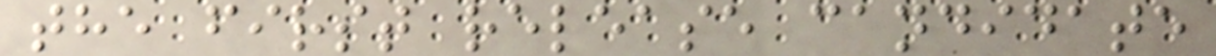the first release candidate
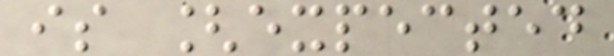is [expected
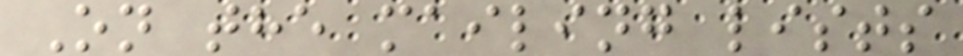On the mailing lists
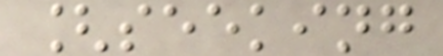[seeking
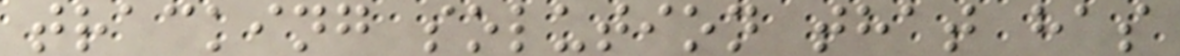tracking solution that has
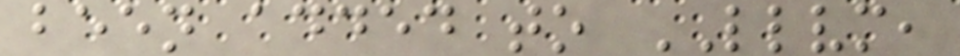been added to LLVM,
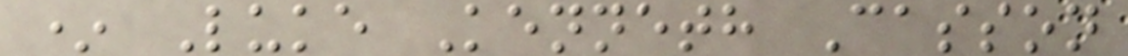* Luke Kenneth Casson
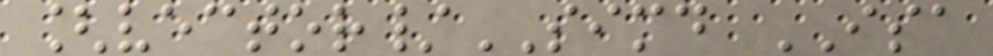[vector/SIMD ISA
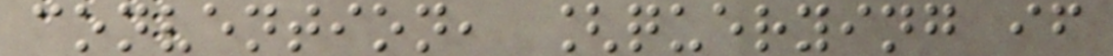convention, [querying if
